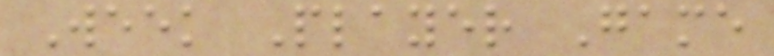Week Player Game
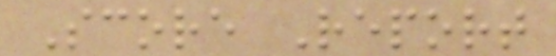Score Report
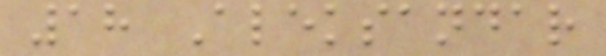18 Aleksandar
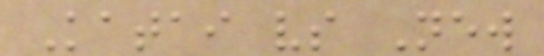Katai vs New
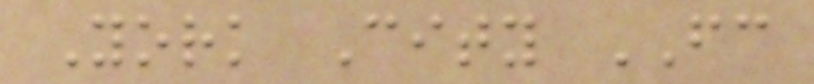York City FC
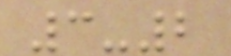3-2
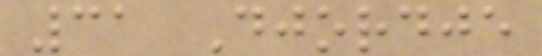31 Djordje
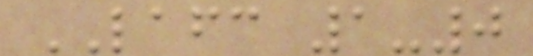LAFC 1-0
